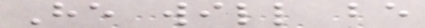He will be
